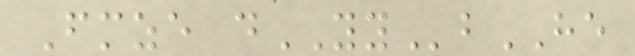Fmze dYYbHE
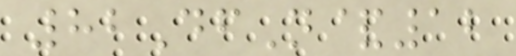82DfN&12
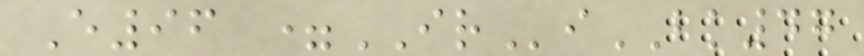E96 =IRiBK47
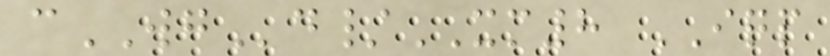cWGd/XM8 IQP
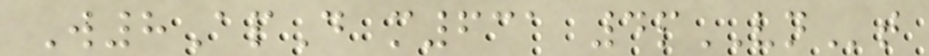W8ApD m631 4pVNt
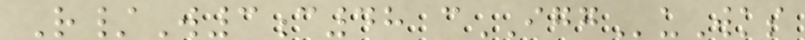R/W3c48 cIGGuWks
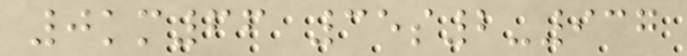0km66 35s2-937
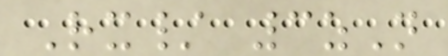Rx/ 3zN
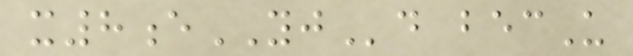x8eYJd becU
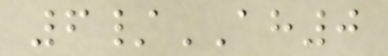6/AH0
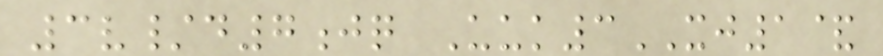3v/d7jq Uuk3XJ1&
